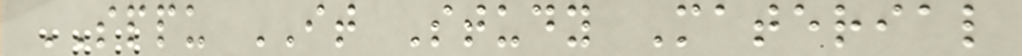SPPU IT Study Material
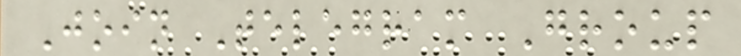Join Telegram Group
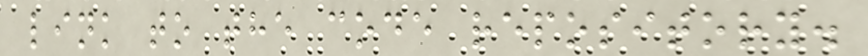link to the code repository.
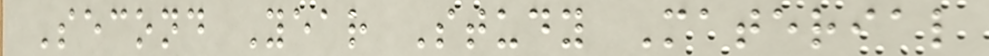Second Year Study Material
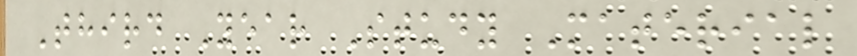Third Year Study Material
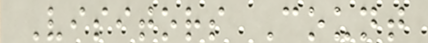Visitors Count
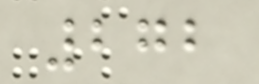272
